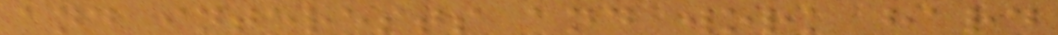and interests and work hard
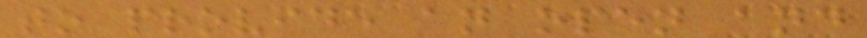to provide an open and
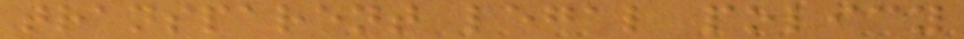transparent legal policy
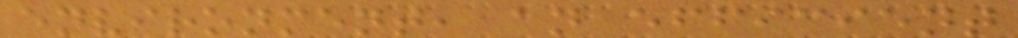environment, an efficient
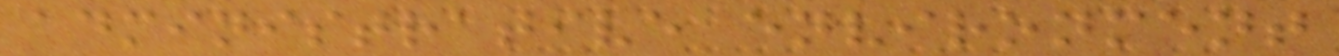administrative environment
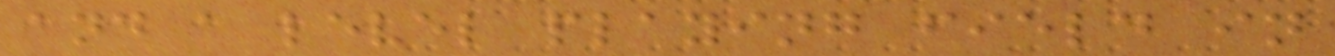and a level playing field in
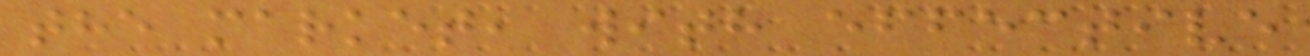the market, with effective
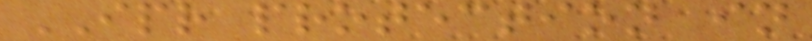IPR protection in
